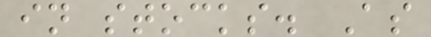in stocks. As
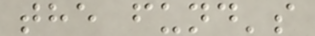the fund's
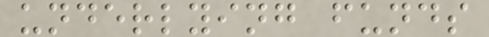underlying funds
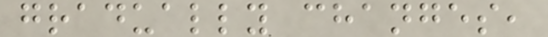gradually changes,
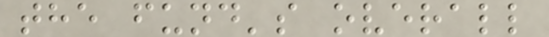the fund's overall
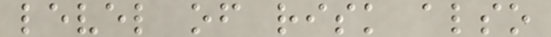level of risk also
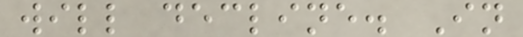will decline. In
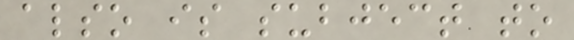also is subject to
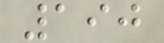190
